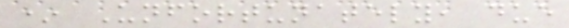* Unfortunately, due
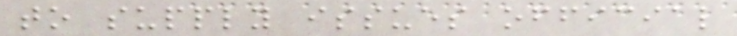to supply issues official
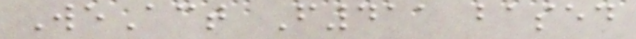WeAct F411 based
